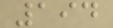194
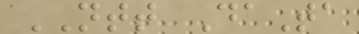NTT DaTa
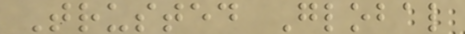Trusted Global
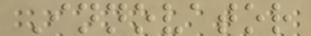Innovator
